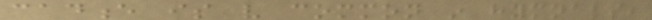cadence is very common in hymnals,
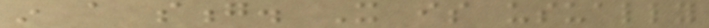in a song. It is usually
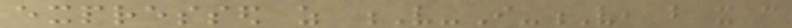expressed as V-I-V, but it can
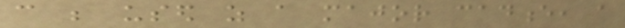can be used as a major cadence, a
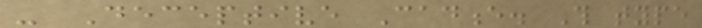- Deceptive Cadence. This type
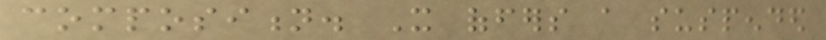composition. It offers a suspended
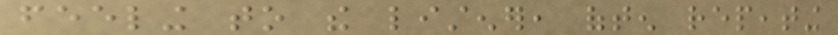feeling to the listener, often repeating
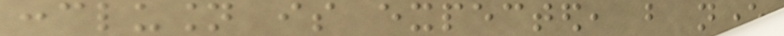conclusion is expected, but never
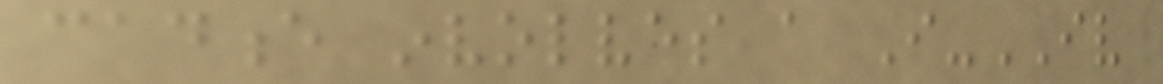cadence involves a I-IV
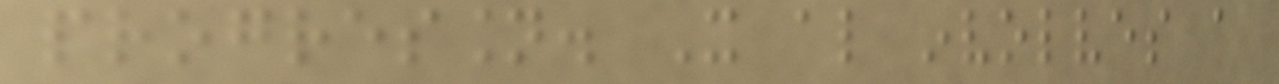progression. It also involves a
